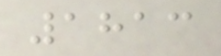1813
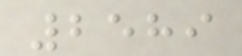2589
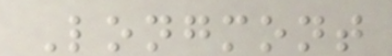Longmont
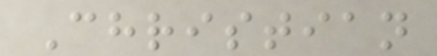Christian
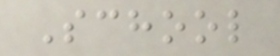School
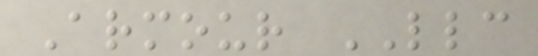Armour LLC
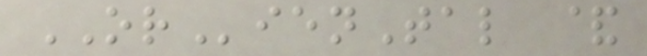ORienTal &
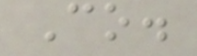Co.
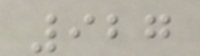927
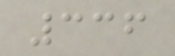336
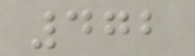472
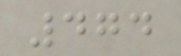474
